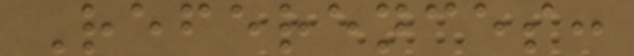References:
